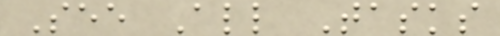See All Tasks
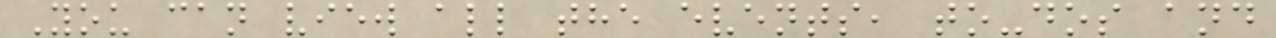You can view all the events, to-dos and
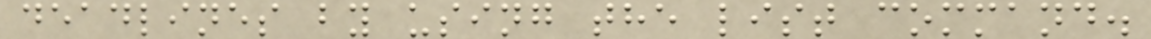deadlines by using the list command.
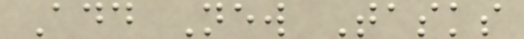Add New Tasks
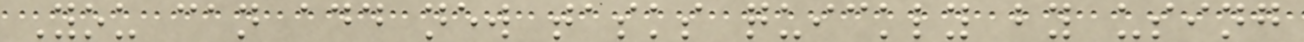You can add new tasks quickly by using
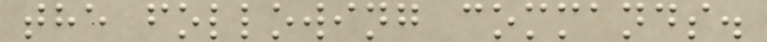the following commands.
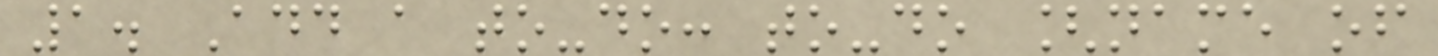1. Add a to-do: to-do [name of
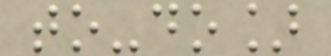to-do]
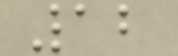12
